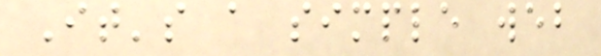It's a simple web
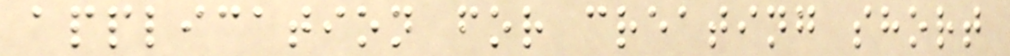application for creating short
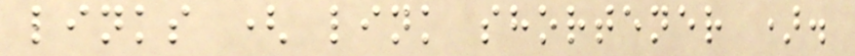links ( link shortener ).
